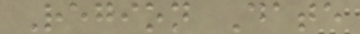Region Date
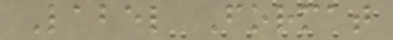Label Format
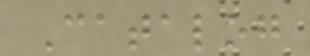Catalog
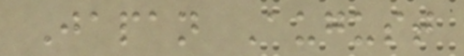Japan August
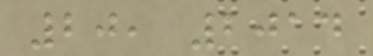20, 2014
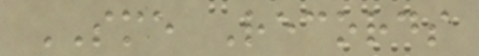SME Records
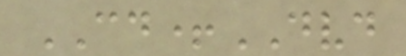CD+DVD
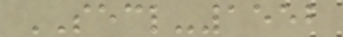SECL-1552
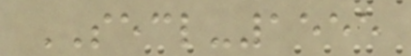SECL-1555
